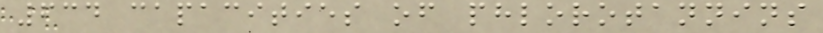634 capacities of phlorotannins
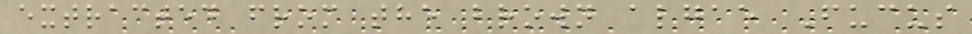extracted from the brown algae Fucus
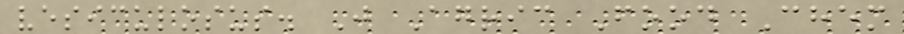vesiculosus. J Agric Food Chem
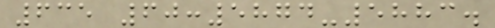635 60:5874-5883.
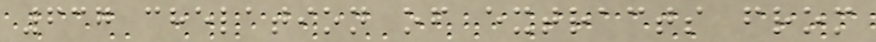637 chelation of extracts from
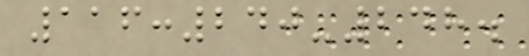116:240-248.
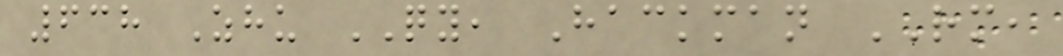638 Zhu QY, Hackman RM,
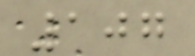107
